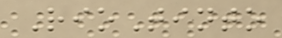RioTinto
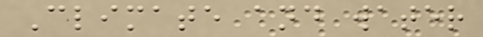Climate and water
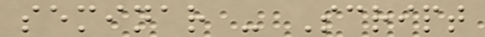seminar - Script
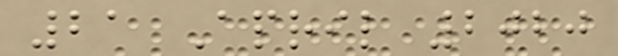21 April 2020
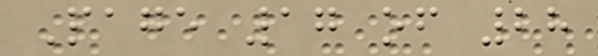Page 17 of 28
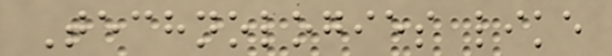Technologies like
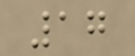17
